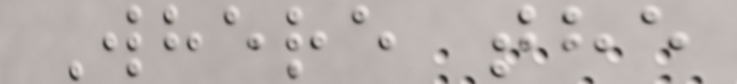Where the
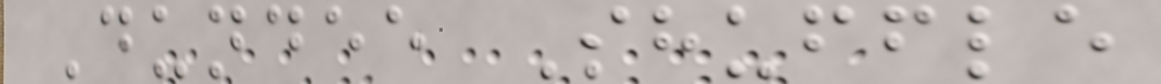Dundee Shuffle
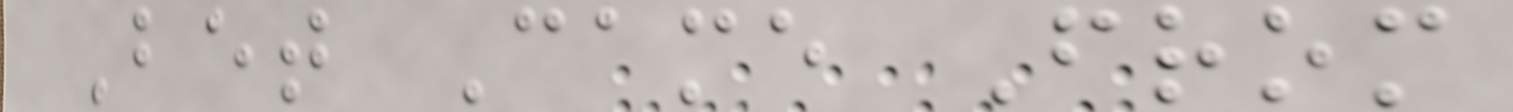Bet Came From
